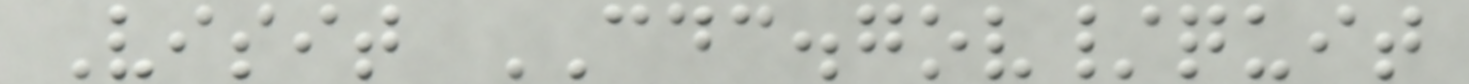Visit CDC.gov/quit
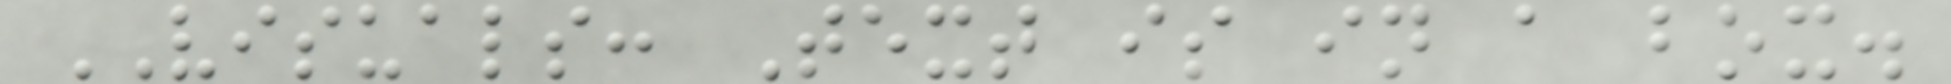VISUALS: Text is in a box.
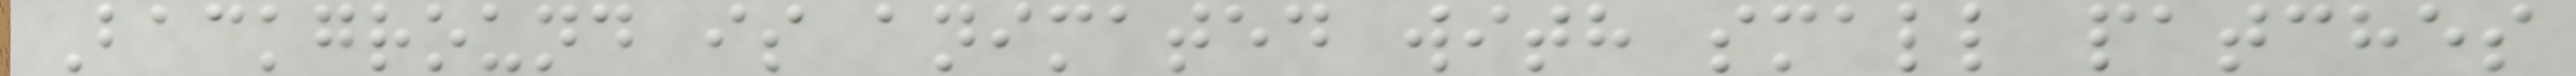Background is animated with small patches
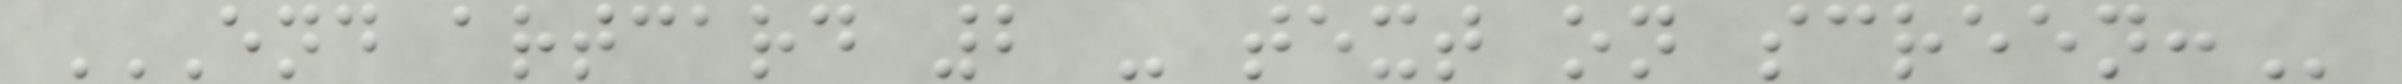END ARTCARD 2 - TEXT ON SCREEN:
